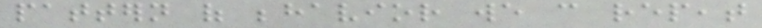pattern of behavior we can repeat
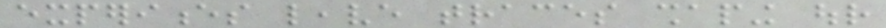experiences leave traces shaping our
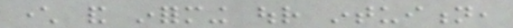character and informing our intuition,
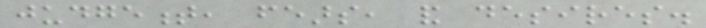judgement, fears, and desires.
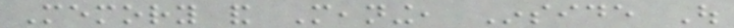Memory and Meaning, Inside Out
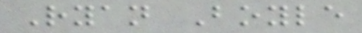Ryan Boyle
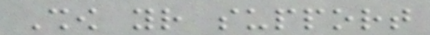Show your support
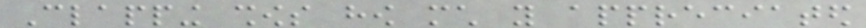Clapping shows how much you appreciated
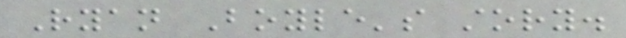Ryan Boyle's story.
